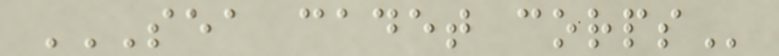SEA CADET CORPS
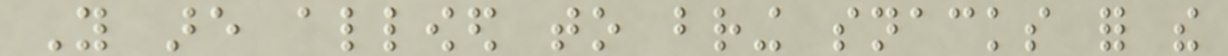You are allowed to bring snacks for the
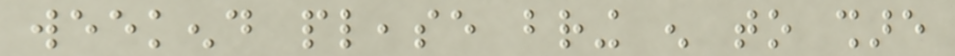weekend please bring enough to share
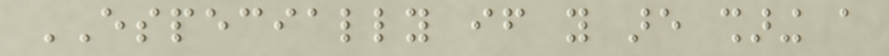ESPECIALLY if you are sharing a
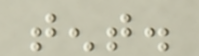tent.
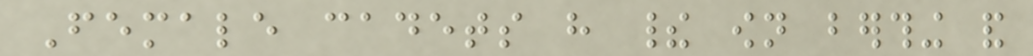Female cadets have their own berthing and
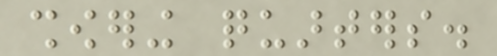showering quarters.
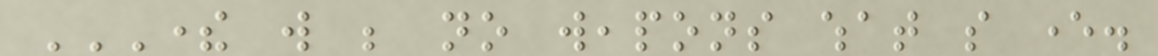THERE WILL BE NO WEAPONS WHAT SO EVER.
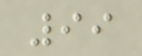99
